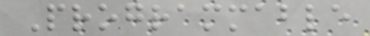Programmable
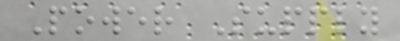Power Supply
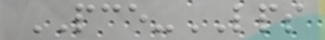PCE-LPS
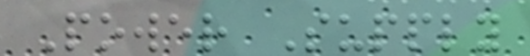Power Supply
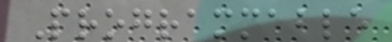Programmable
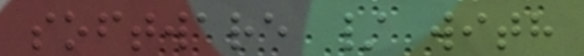software / with
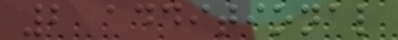2 additional
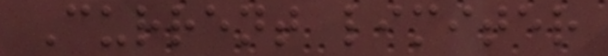Current limiter
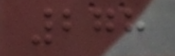278
